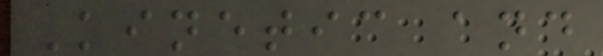Kinetic and
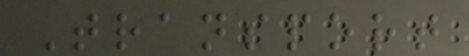Transport
